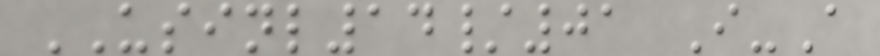USINL14/01 I-A
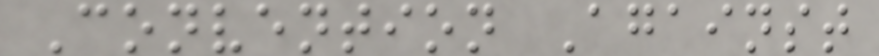Convention Against
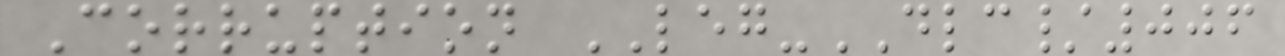Corruption LEG-DLC/006
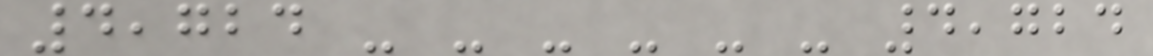4,724 - - - - - - 4,724
